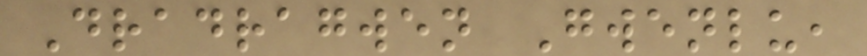Dradragwen Gwenlu,
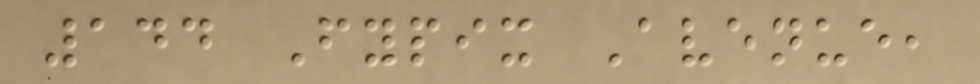144 Fypix Avenue,
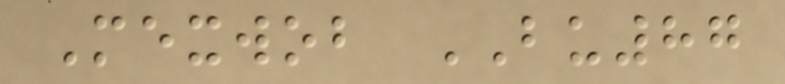Mexwob BU87
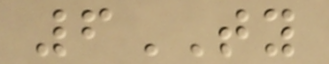6TY
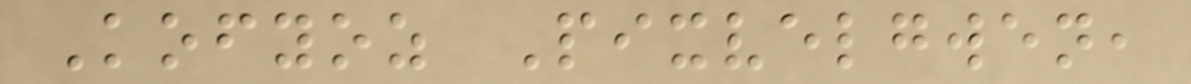Kofyoz Pixvelgwen,
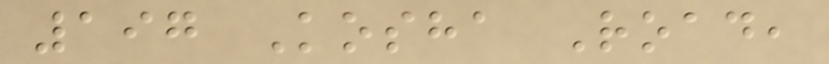197 Kosha Road,
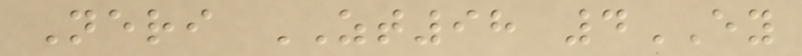Neri ZT98 4EY
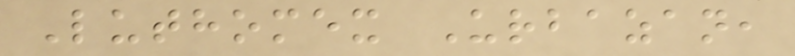Luthomex Urbazan,
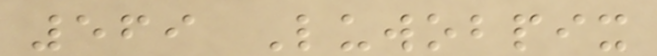569 Luwobpix
